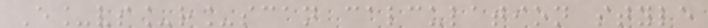E_vs_r_scan calculation style
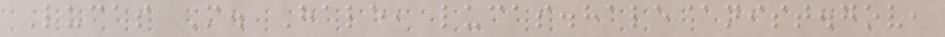Lucas M. Hale, lucas.hale@nist.gov,
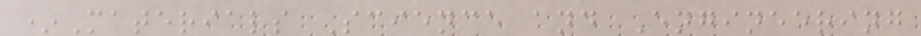*Materials Science and Engineering
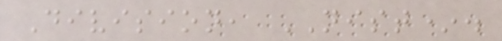Division, NIST*.
